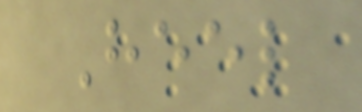Heel
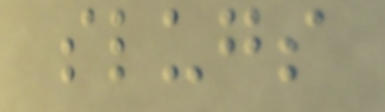slugs
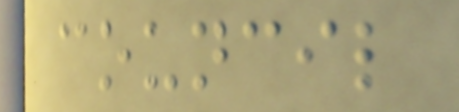council
